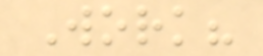Work?
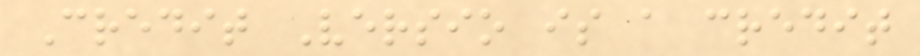Credit Versio is a credit
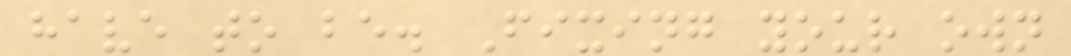have to be. Fixing your own
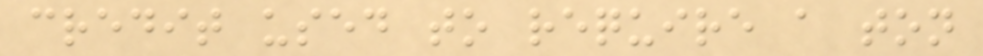credit used to require a ton
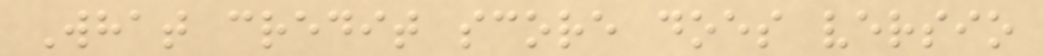What credit score does versio
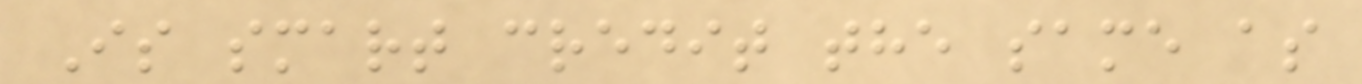Is smart credit the same as
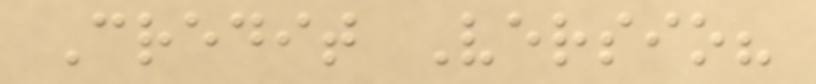Credit Versio?
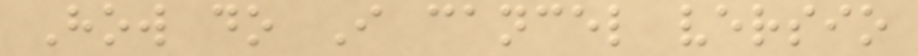How do I cancel versio
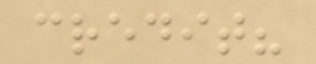credit?
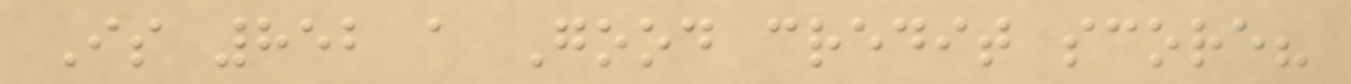Is 852 a Good credit score?
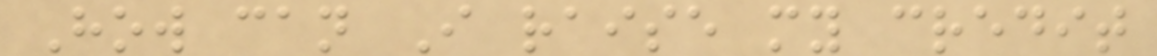How can I raise my credit
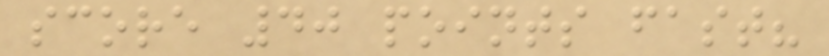score 40 points fast?
